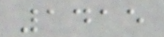1415
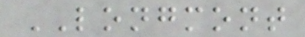LONGMONT
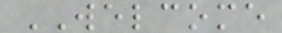WELCOME
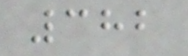382
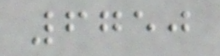6750
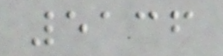5136
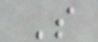S
